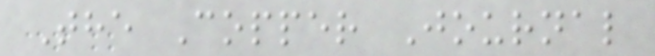The Copper Journal
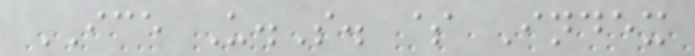ICE U.S. $ Index
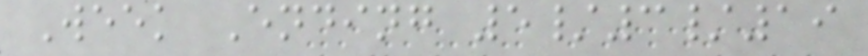Week Ending 5/3/19
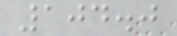104.0
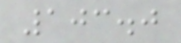103.0
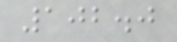102.0
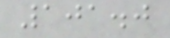101.0
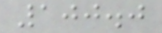100.0
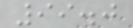99.0
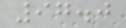97.0
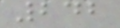242
